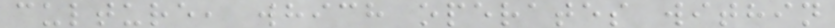culture, which operates within
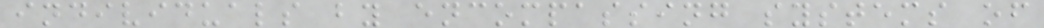individuals by encompassing systems of
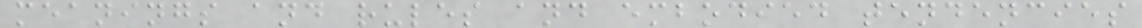meanings and rules and embodied tendencies
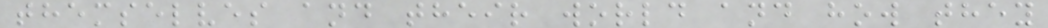themselves and their world and how they
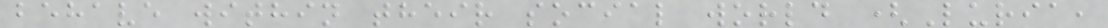behave within their social world (Luria,
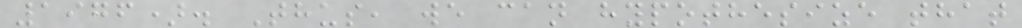1976). Thus, we can hypothesize that
